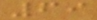69
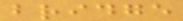bridge
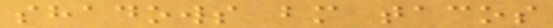shadows bm tacos
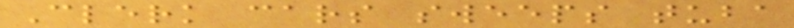Clerk cars sweeps tuba
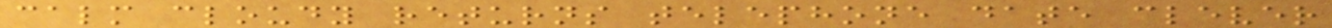calm cloudy returns telephone date clever
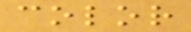color
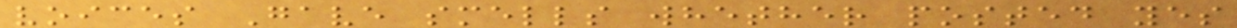voices Gave smells whether posted yes
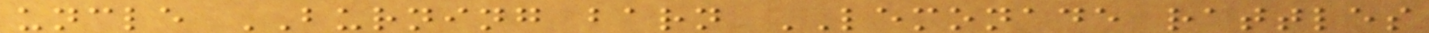uncle BURNING barn LEMONADE rattles
